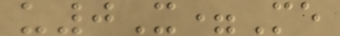u0X=Me
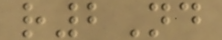r2Nd
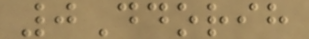0Ddorih
